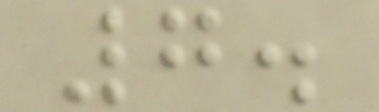7.
